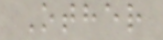Other
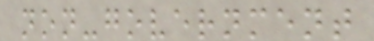non-government
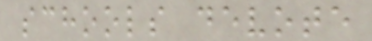schools devote
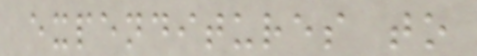expenditures to
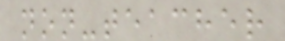non-teacher
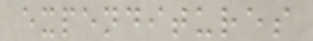expenditures
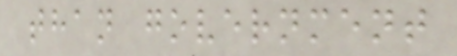than government
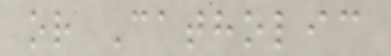or Catholic
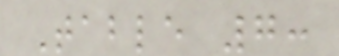Table 7:
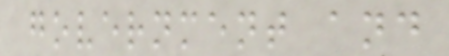government and
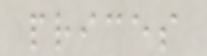prices
